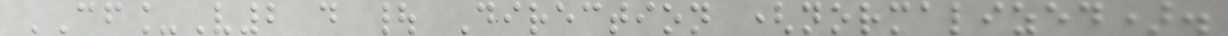CF_V2 d | Direction (normalized).
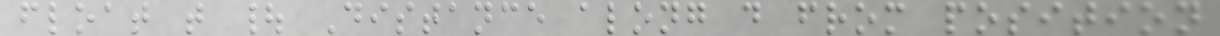float t | Distance along d from position
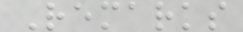Remarks
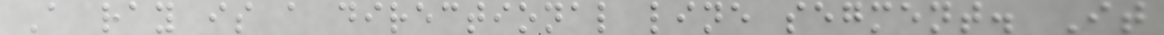A ray is a directional line segment. It
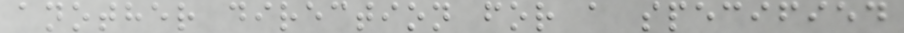another direction for a specified
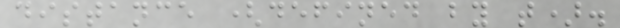distance (defined by t).
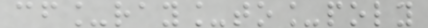cf_ray_to_poly
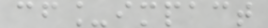cf_impact
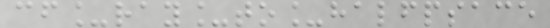cf_ray_to_halfpsace
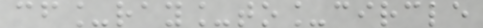cf_ray_to_circle
